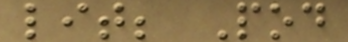lit; Pod
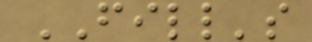FILL's
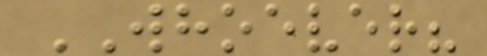WHOEVER?
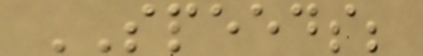SPEEDS;
